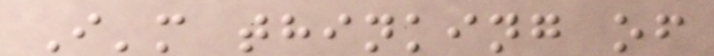I'm thinking of
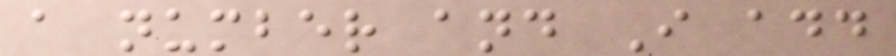a number and I add
